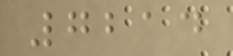7214
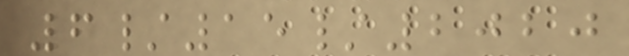6/15/2020
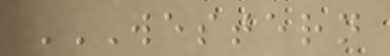WESTERN
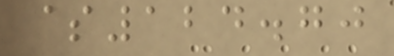$124.70
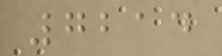7214
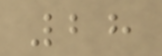28
